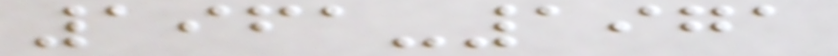1961-1971
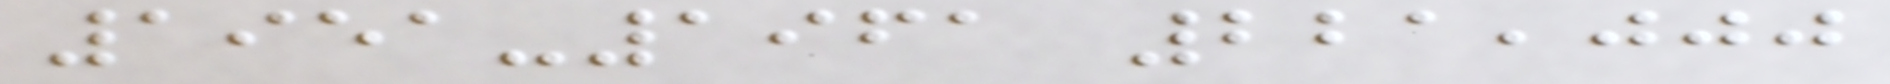1951-1961 221,000
